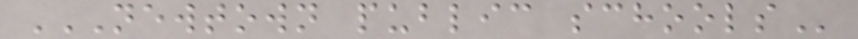NEWTOWN PUBLIC SCHOOLS
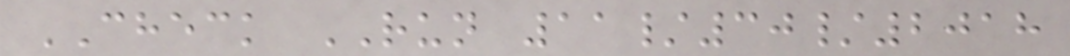CHECK RUN 11/30/2018
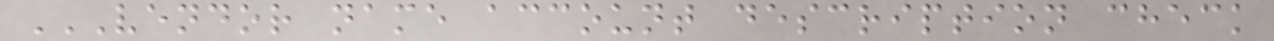VENDOR NAME ACCOUNT DESCRIPTION CHECK
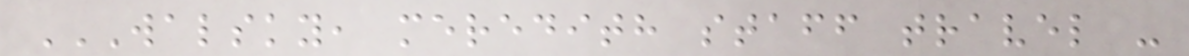WALSKY, MEREDITH STAFF TRAVEL -
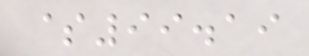$99.19
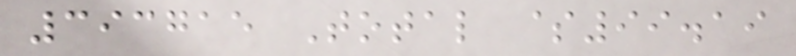393715 Total $99.19
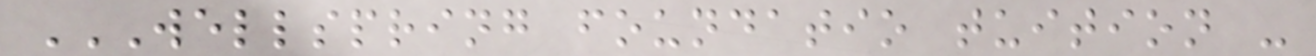WELLSPRING FOUNDATIO TUITION -
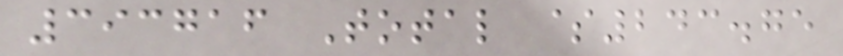393716 Total $243.75
